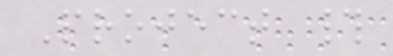Project #
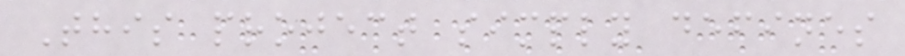This project simply defines
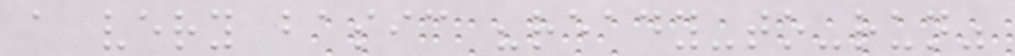a very basic "ready-to-run"
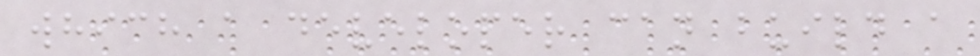which a developer can build a
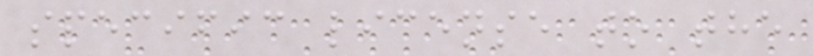specific license to the
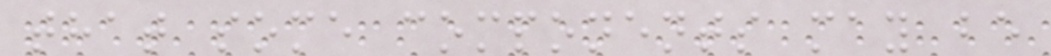that some components may be
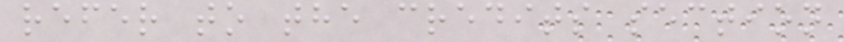refer to the credits section
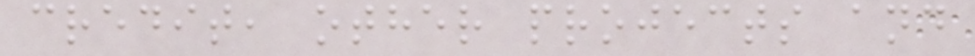credit, other projects and
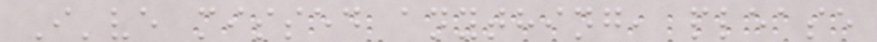I've missed anything, please
